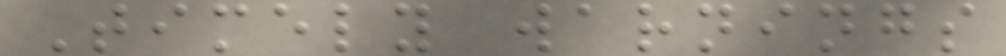Timely warnings
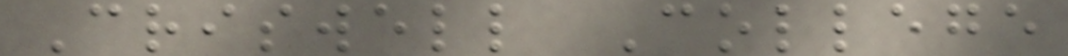Criswell College
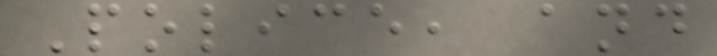Police, and
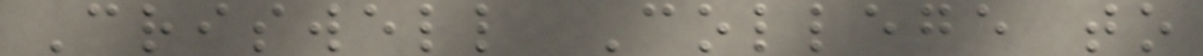Criswell College to
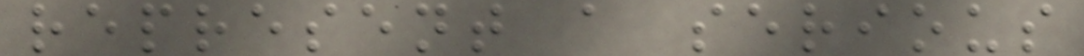represent a serious
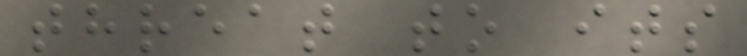threat to its
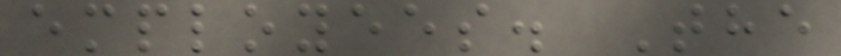employees. The
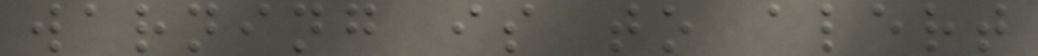warning is to alert
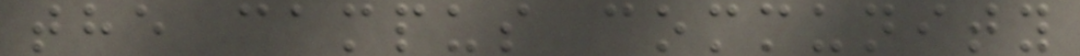the campus community
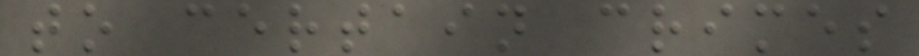to certain crimes
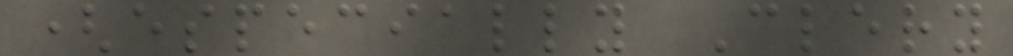(especially Clery
